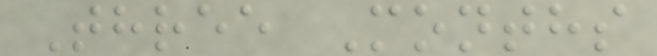Three Months
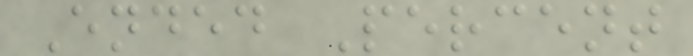Ended Percent
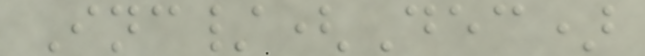Inc/(Dec)
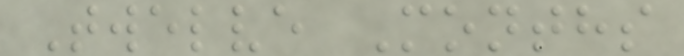Twelve Months
